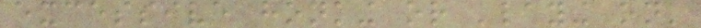excessive honking or 'laying on'
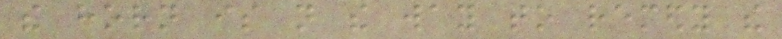the horn is not the way to remedy the
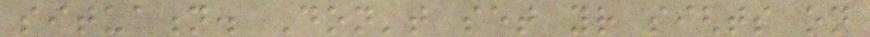situation. Don't set your sights on
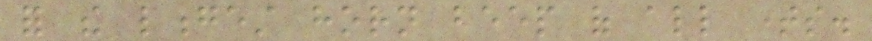for the longest horn beep of all times.
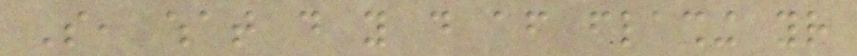So, what do you do after flashing your
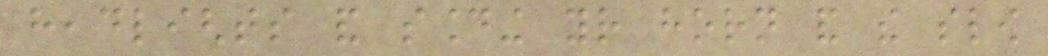headlights and sounding your horn and the slow
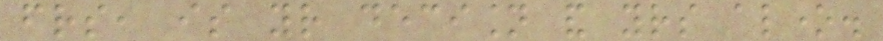friends, is your decision and yours alone.
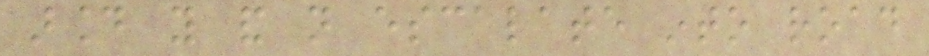around you and not escalate into road
